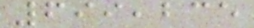699,235
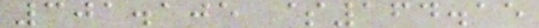301.105 $164.15
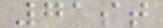71st
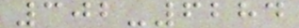302-6284
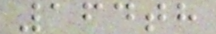164th
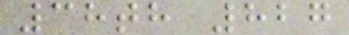38th 827
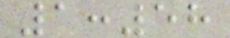1:58
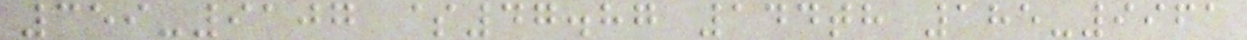359-9107 $47.87 144th 185-9961
